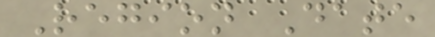Region Date
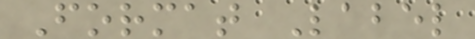Format Label
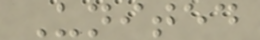United
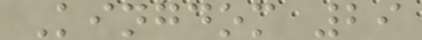Kingdom 29
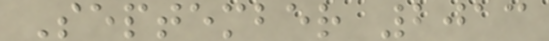September 2013
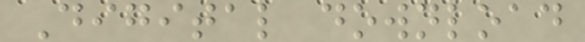Digital download
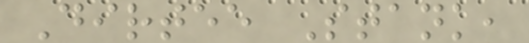Dirtee Stank,
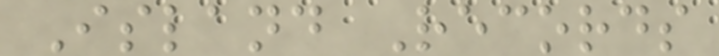Island Records
